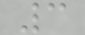3
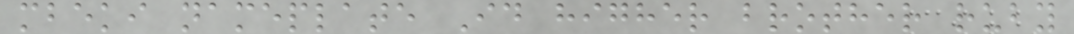mbeki nameplate Id higher brother ruby
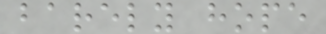barely hope
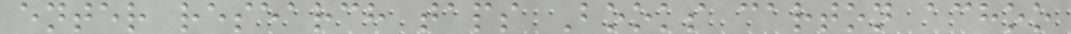enter research taps Books carton achoo
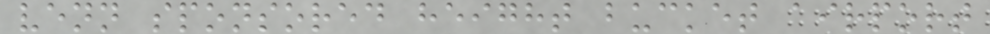venn sponsored height bucket airport
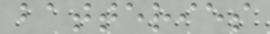batteries
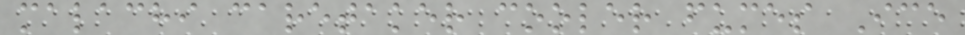malachi caretaker cooler fumes Ice
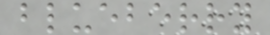blueberry
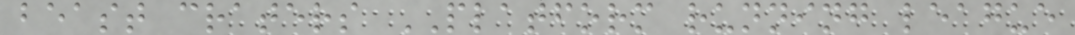beast craters PLATFORM running league
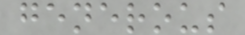generous
